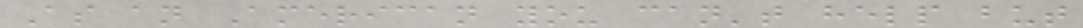As an American you can't help but
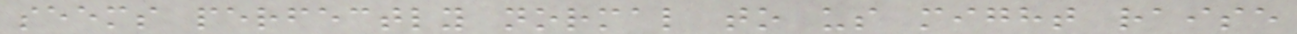seems perfectly normal to us might raise
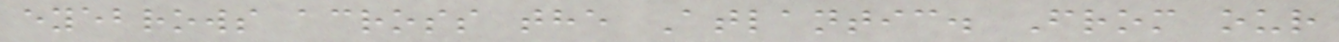eyebrows across the Atlantic. From our
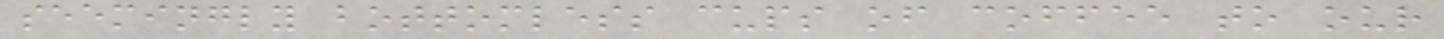seemingly bottomless cups of coffee to our
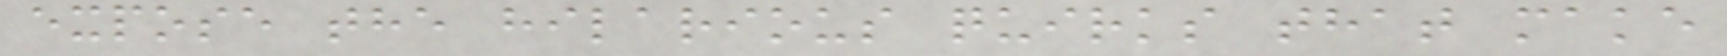expose the hilarious quirks that make
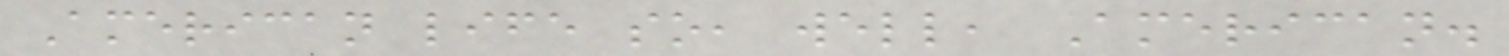American life so, well, American.
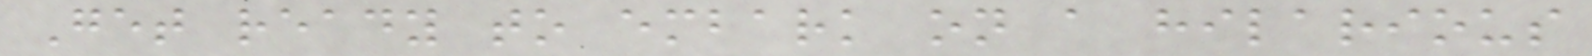Get ready to embark on a hilarious
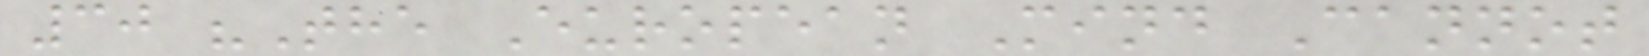30 "The European Mind Cannot
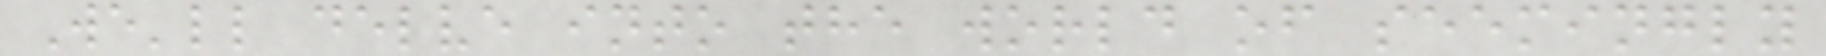We'll delve into the world of seemingly
